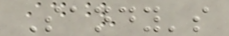Sandy's
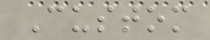Custom
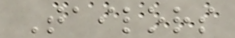Tailors
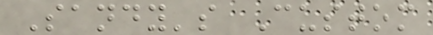Sandy's Custom
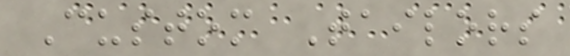Custom Tailors
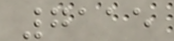7115
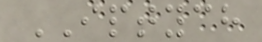IPTYCH
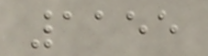1155
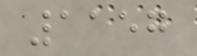1157
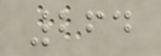264
